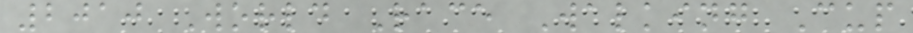2010 World Race Walking Cup
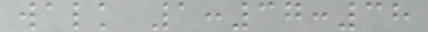walk 1:37:38
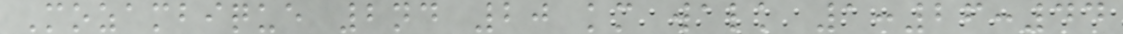Mozambique 2nd 20 km walk 1:26:44
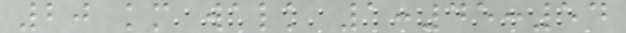20 km walk 1:45:54
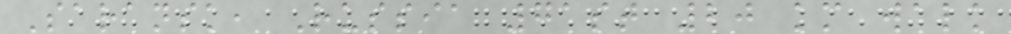Saransk, Russia 71st 20 km walk
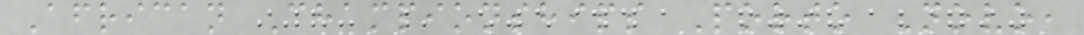African Championships Porto Novo,
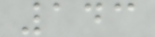143
